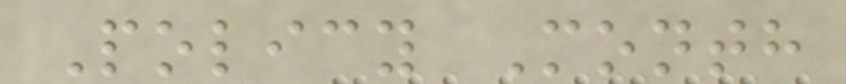Policy Month
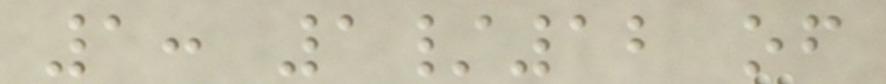1: 1/12 of
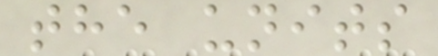the units
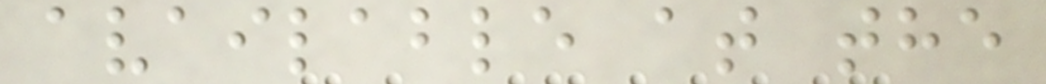available at the
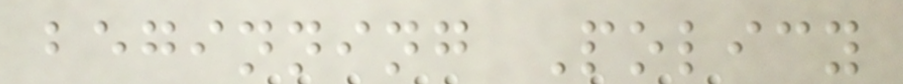beginning Policy
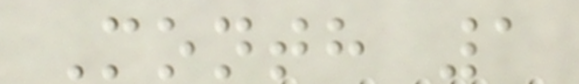Month 1
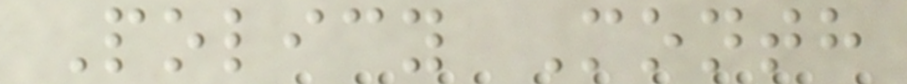Policy Month
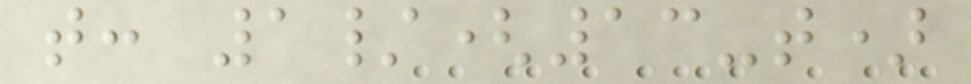t: 1/(13-t)
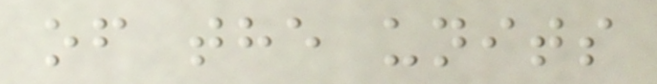of the units
